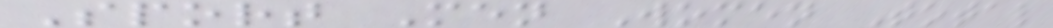Sport Men Women Total
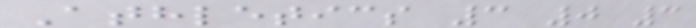Athletics 3 0 3
